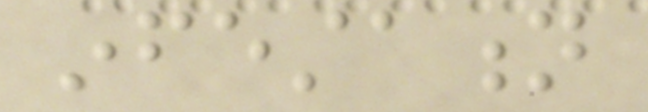infestation
